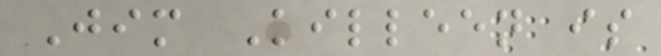Jim Killeen is
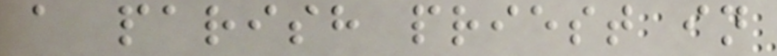a parish priest in
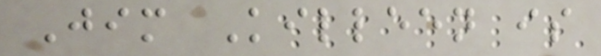Jim Killeen is
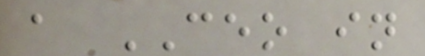a CEO in
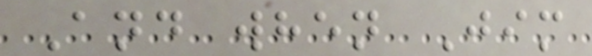And when Jim
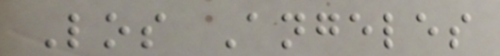Los Angeles
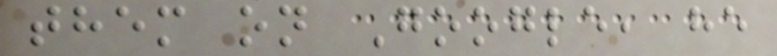them on Google, he
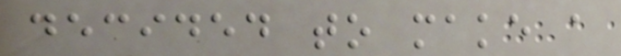decided to make a
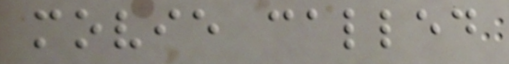movie called
